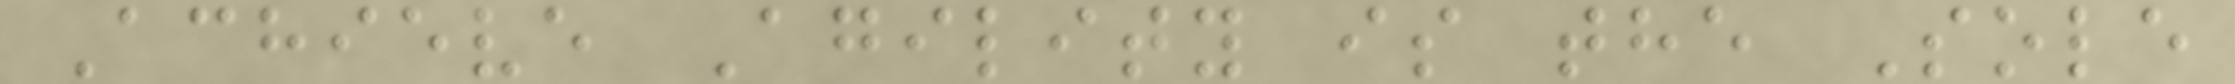Achieve Agility is the Sole
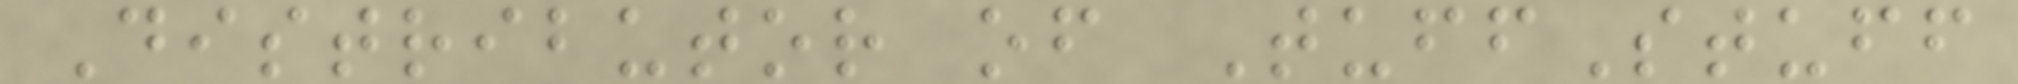Distributor of TuffStuff
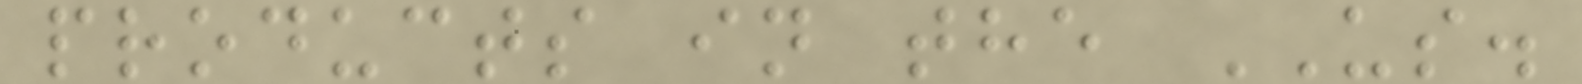products in the US.
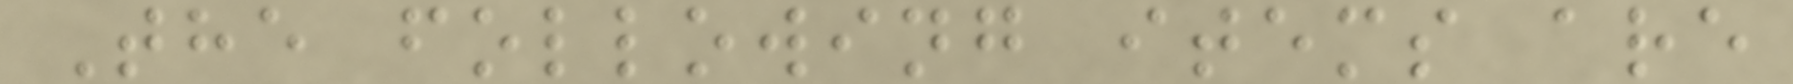The following items are
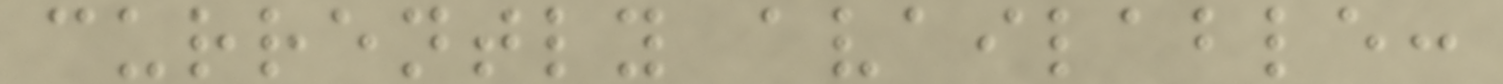currently available:
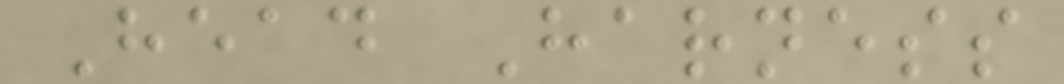Head Harness
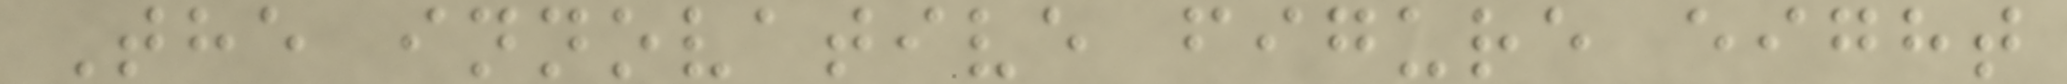The innovative figure eight
